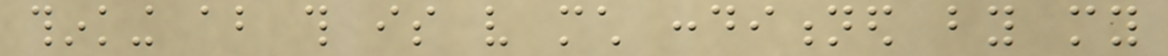thinking about this is very much conditioned by my
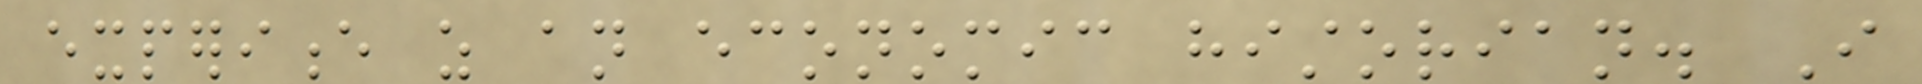experience as an economic historian. I
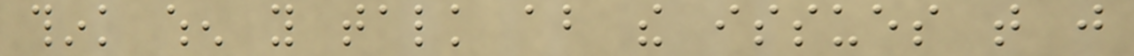think when you talk about the issues that just
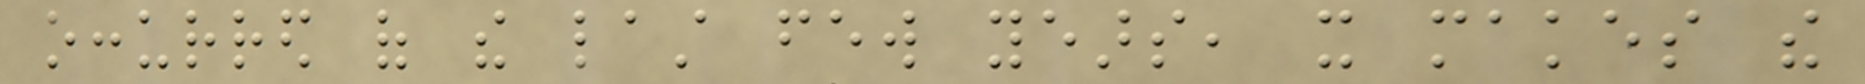occurred of the last few years, it makes the
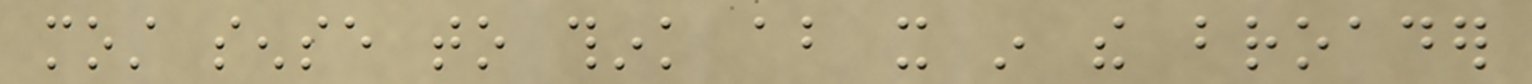most sense to think about it in the broader
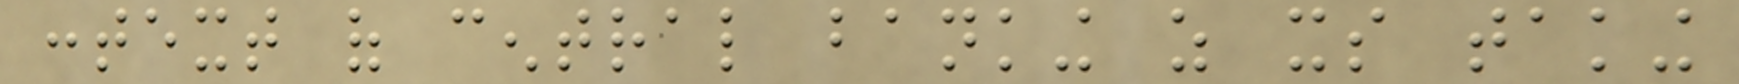context of central banking as its taking
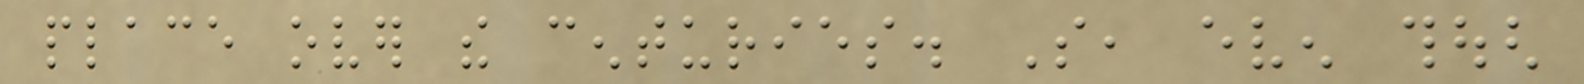place over the centuries. So, even though
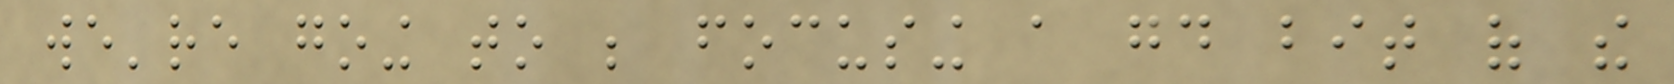we're going to be focusing a good bit of the
